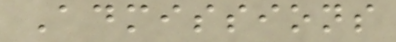Admissions
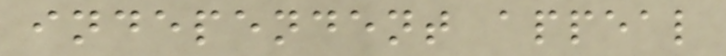independent appeal
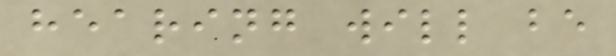hearing will be
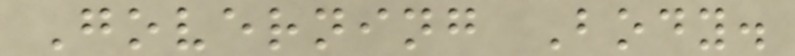Governing Body.
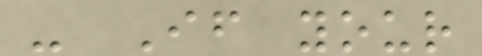- If your
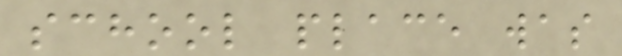school place was
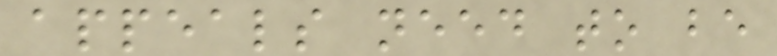appeals need to be
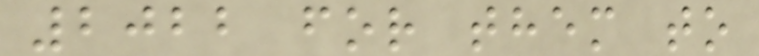2022 for them to
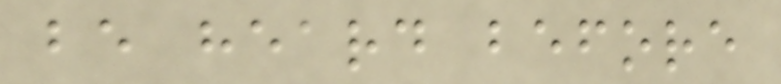be heard before
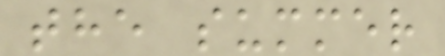the summer
